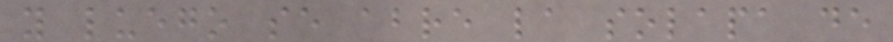y luego se abre la solapa de
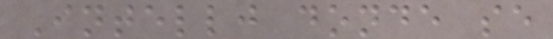Intellj donde se
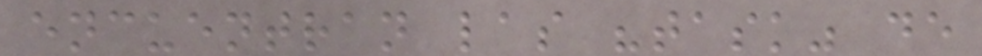encuentran las "task" de
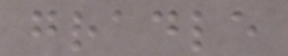gradle
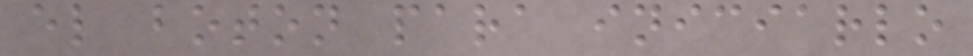el boton para iniciarlo
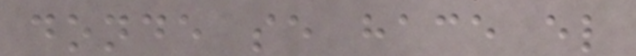donde se hace el
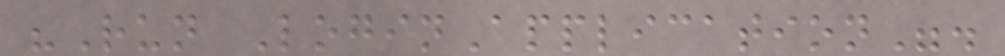"Run LoginApplication".
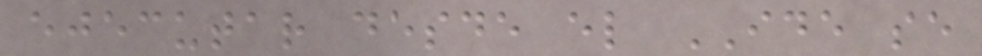ejecutar desde el IDE se
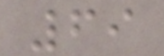69
